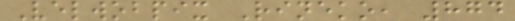Velwobpix Rineko, 874
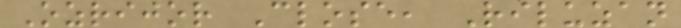Ozrijor Close, Riluzan
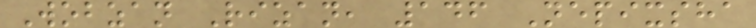Wobzan Rizan, 146 Nepixsha
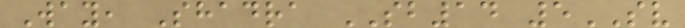Way, Shadra SB14 5SV
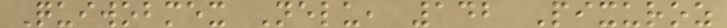Quiwobmex Nelu, 142 Pixuroz
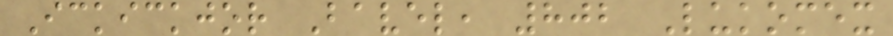Ickickjor Bavel, 802 Lukomex
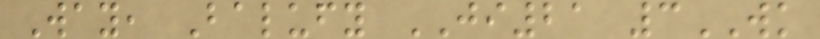Way, Balufy JI21 3WK
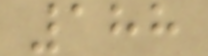188
